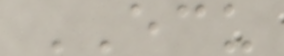ECU
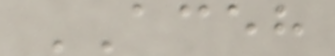ACEH
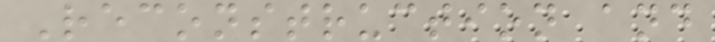Reconstruction and
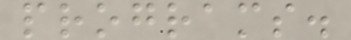programs.
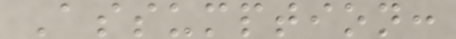Assumption:
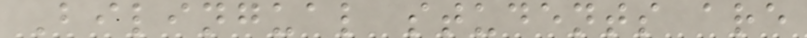Bilingual students are
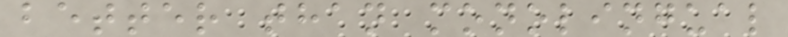better than monolingual
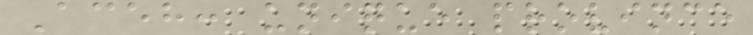Aceh: unique province
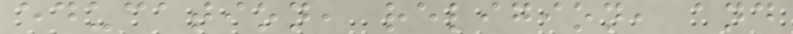education, religion, and
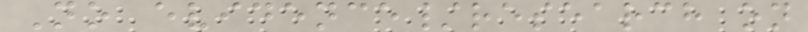No evidence/research on
